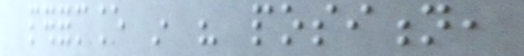performance in his position,
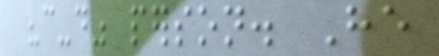"can-do" person. He
